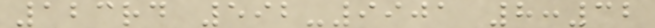123rd 592-9901 8:32
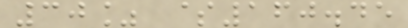30% $160.45
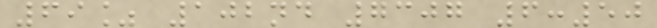69% 102nd 7307 6:50
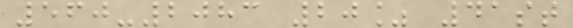560-2083 20% 41st
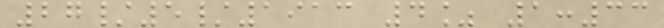27/5/1913 4% 1:33
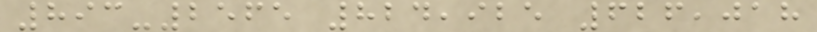893-2565 824,925 626,018
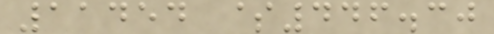11454 $446.30
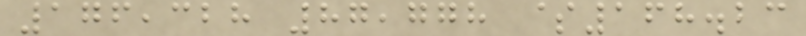176,328 87,778 $168.23
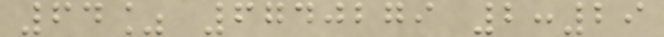64% 6740279 2:29
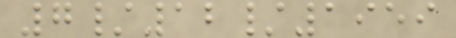7/12/1959
